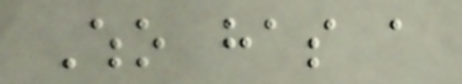Who has a
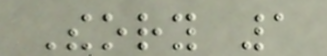Theory 1
